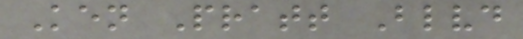Ken Pratt Blvd
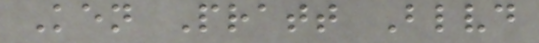Ken Pratt Blvd
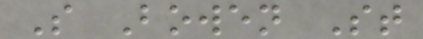S Bowen St
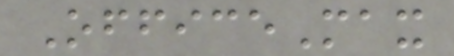OfficeMax
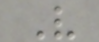V
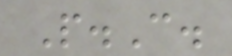P.C.
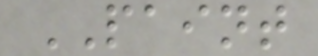PAINT
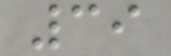39
